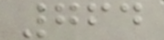764
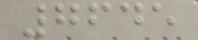7645
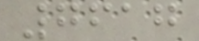7617
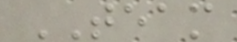TEAM
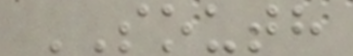SOUTH
